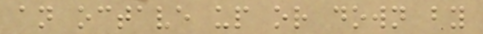an octave up or down by
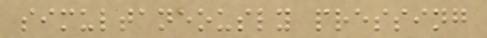simultaneously pressing
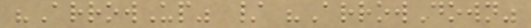"ArrowUp" / "ArrowDown"
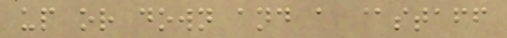up or down and a @staff
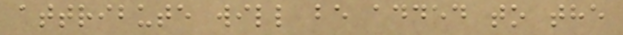attribute will be added to the
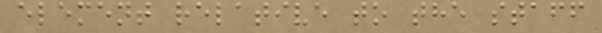element relative to the staff
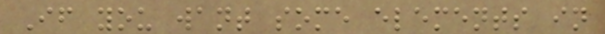If you want some elements in
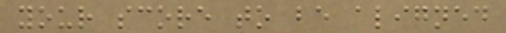your score to be aligned
